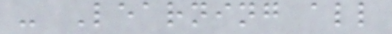- Learning all
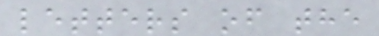letters of the
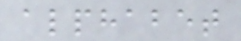alphabet
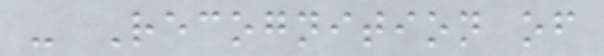- Recognition of
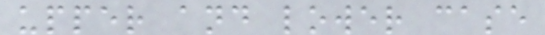upper and lower case
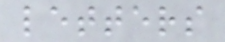letters
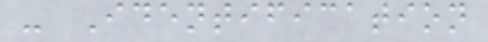- Identification
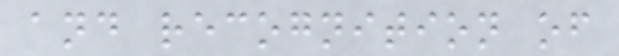and recognition of
